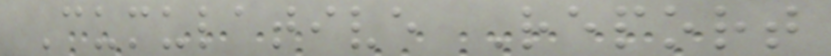Cumulative Report
